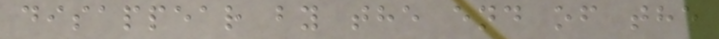disappear by the end of the
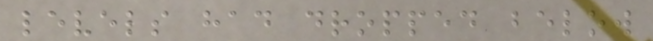levels had dropped below
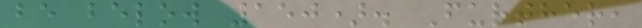be below 150). Further,
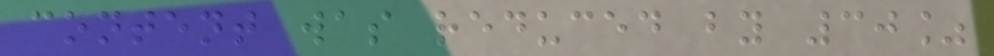content was reduced by 30%
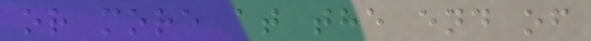or more at the end of
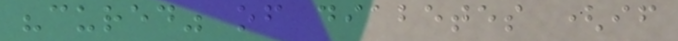"cured" of diabetes (if
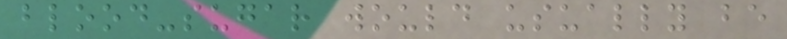blood-sugar would usually be
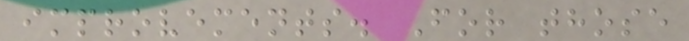improvements. For those
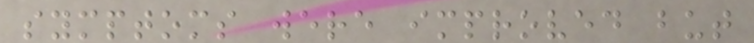symptoms were improved but
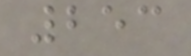253
